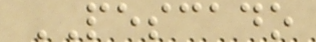PESCADO
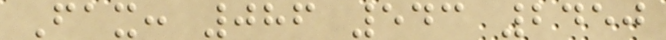Fax: 086 543 2450
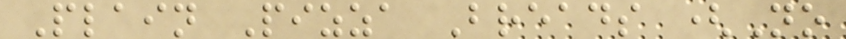Plain Pizza Breads (No
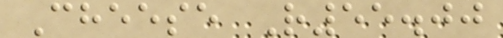Cheese R55.00
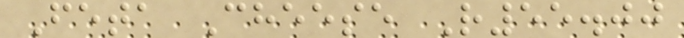Feta Cheese R55.00
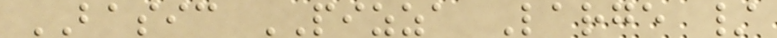BASIC PIZZA Large /
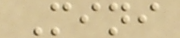Mini
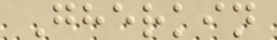Gherkin
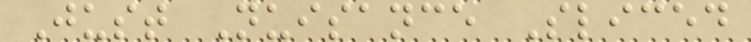Just Nuisance Sliced
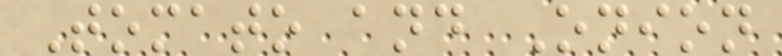Tomato and Onion
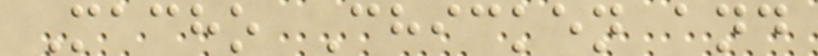Macho Chicken and
